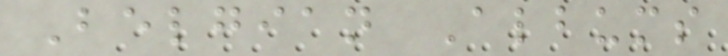Belgian Albums
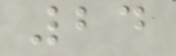24
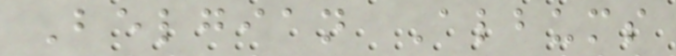Belgian Albums
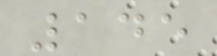145
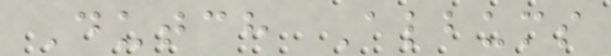Dutch Albums
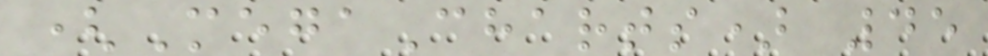(MegaCharts) 45
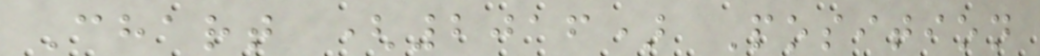Chart (2016) Position
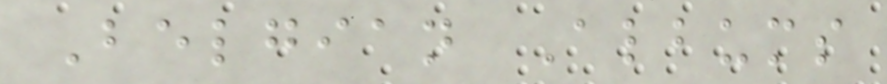Belgian Albums
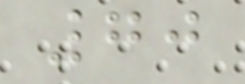70
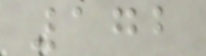172
